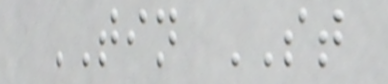TIN ST
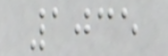1035
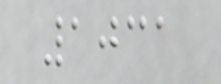1031
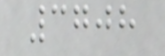3708
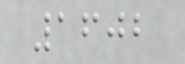1602
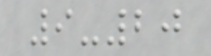9-20
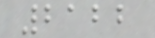2122
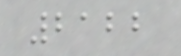2122
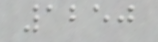1250
